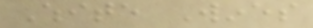White Wines
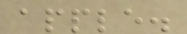apple.
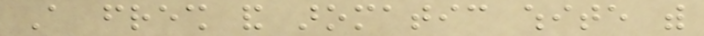A fresh and aromatic white with
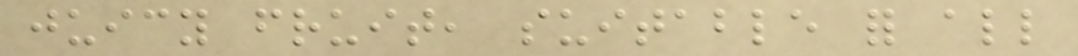juicy fruit, suitable for all
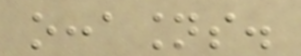occasions.
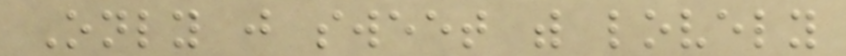Only just sweet with lovely
